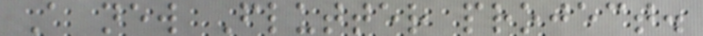A new Flutter project.
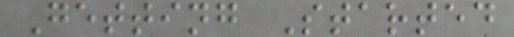Getting Started
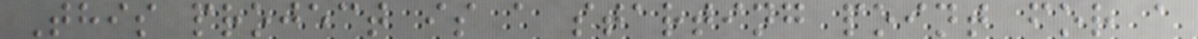This project is a starting point for a
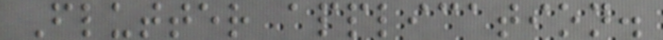Flutter application.
